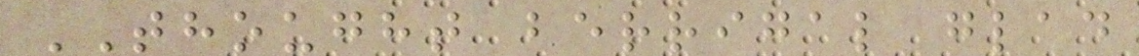THOUGHT berrigal glad
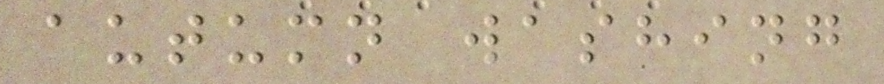autumn washing
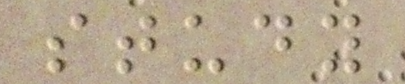study
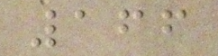166
